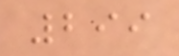299
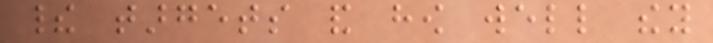their targets and how well they
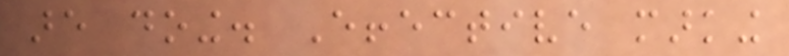are doing. Effective marking
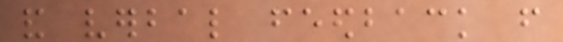and verbal feedback from
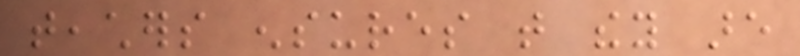teachers ensures that they are
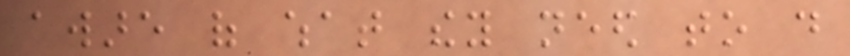aware of what they need to do
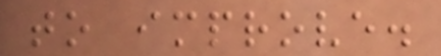to improve.
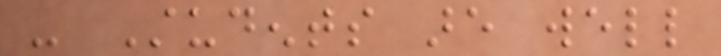- Students are well
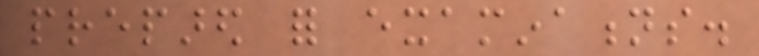prepared for examinations.
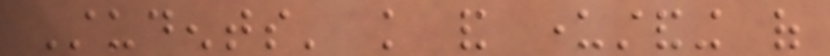Students' knowledge and understanding of
